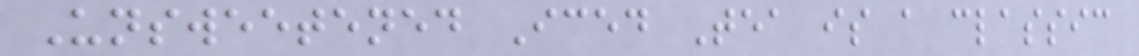Unsweetened Iced Tea is a classic
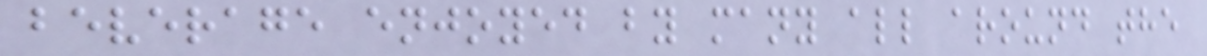beverage enjoyed by many all around the
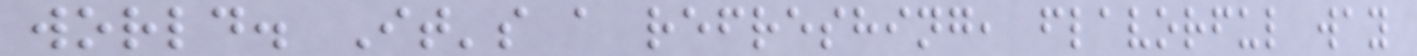world. It's a refreshing, flavorful way
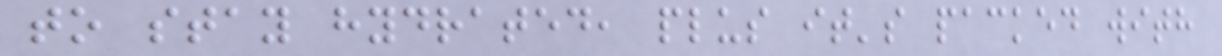to stay hydrated, plus it's packed with
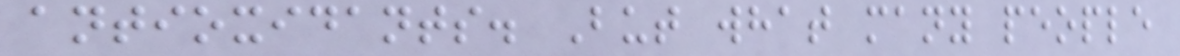antioxidants. But what many people
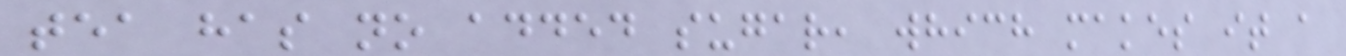tea has no added sugar, which makes it a
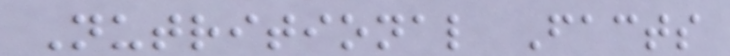Nutritional Facts
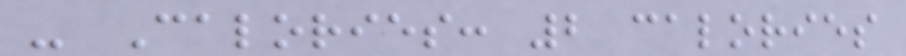- Calories: 2 calories
